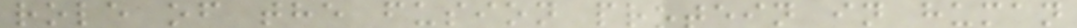role of the fusion protein in human
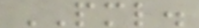PML.
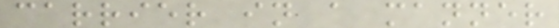carrier in a manner
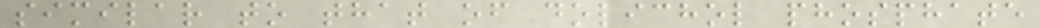similar to that of dolichol phosphate
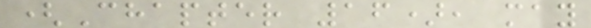(Chapter 16), may
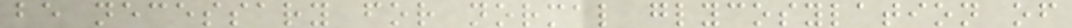be necessary for normal glycosylation of
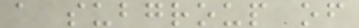a subgroup of
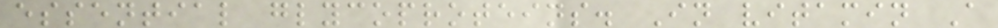essential glycoproteins. In vitamin A
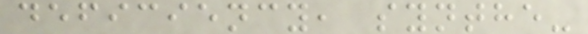deficiency, synthe-
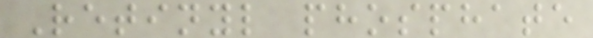Retinyl phosphate
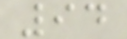94
